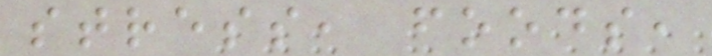stress, foods,
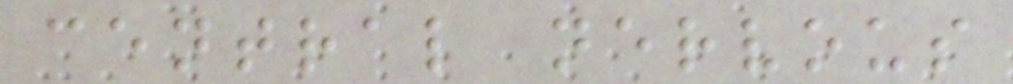central nervous
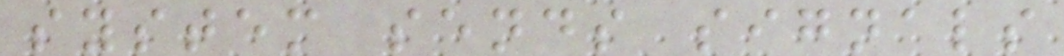system sends signals
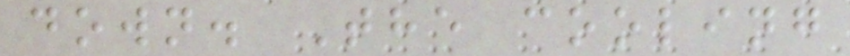down. The cooling
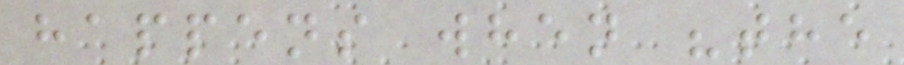happens when "the
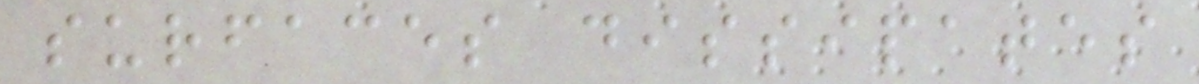surfaces dissipates
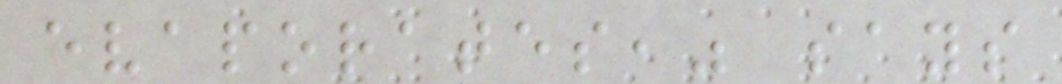evaporates," says
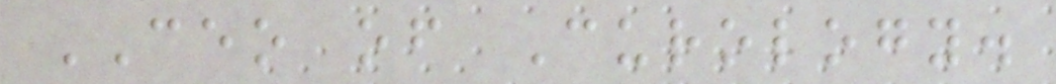CEO of Curology.
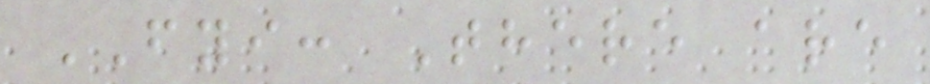FYI: There are
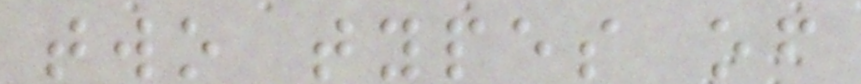two types of
